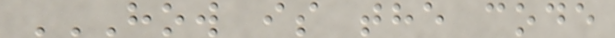HOW IS THE CODE
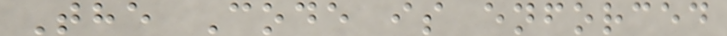The Code is enforced
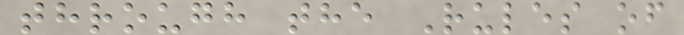through the Rules of
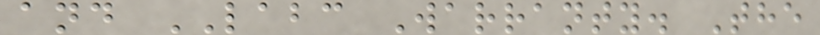and LABC Warranty. The
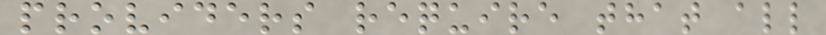providers require that all
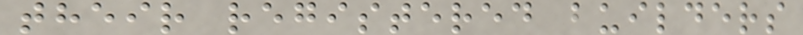their registered builders
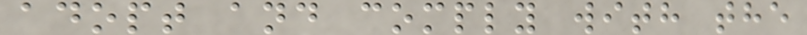adopt and comply with the
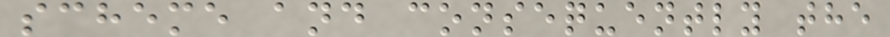scheme and consequently the
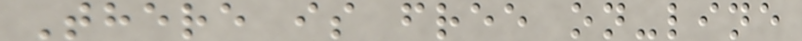There is free on-line
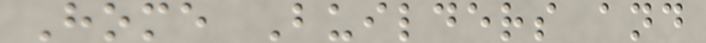Home Builders and
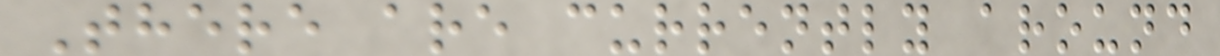There are currently around
